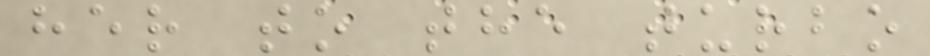her to the turbo
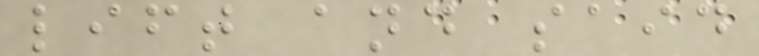lift and said
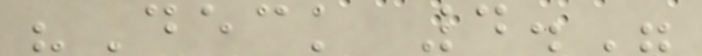"Deck 4."
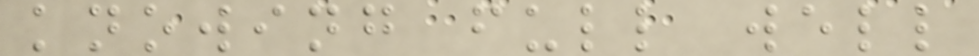knowing full well
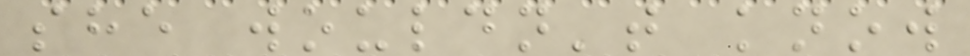she wouldn't know
